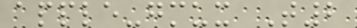apple-gmux T2
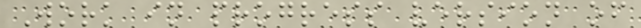Work in progress version of
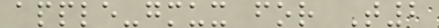apple-gmux for T2
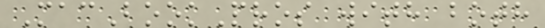MacBookPros with both
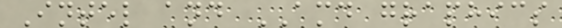Intel and AMD graphics
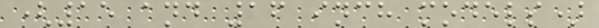(15 and 16 inch models)
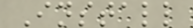Install
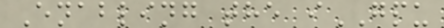Enabling the iGPU
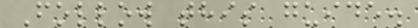Follow this guide.
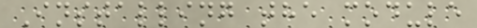Installing the module
